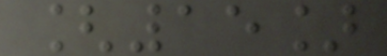[15]
